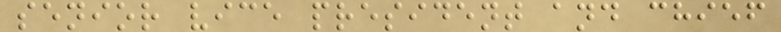senior vice president and chief
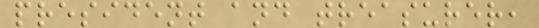president and treasurer,
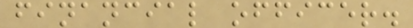financial officer.
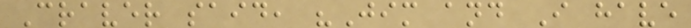Craver said, "Jim and I have
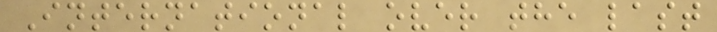International over the last
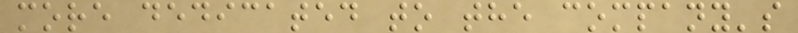more dedicated to the company's
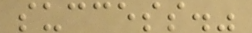success."
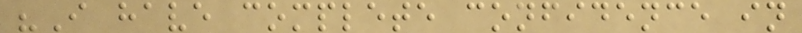"I have complete confidence in
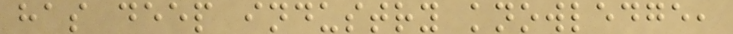has deep industry knowledge,
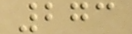273
